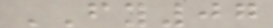FY07
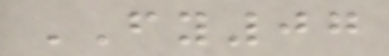FY07
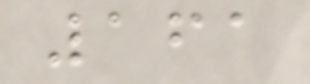161
